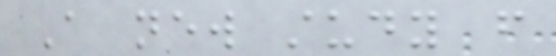A new study from
